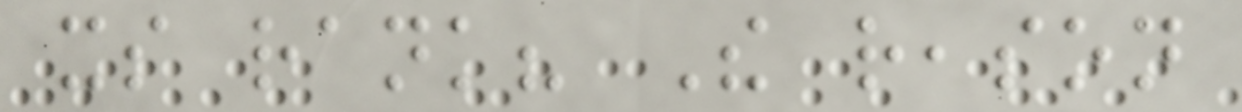its rank? The reason
